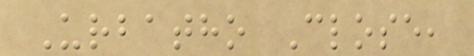Urbatho Close,
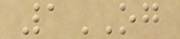1OG
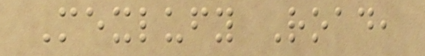Mexlufy Road,
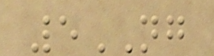5NG
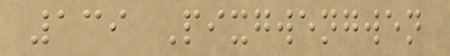139 Pixgwengwen
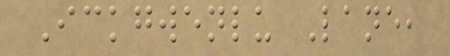Ickgwenlu Lane,
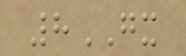8GX
